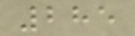285
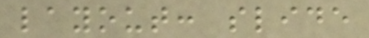layout: slide
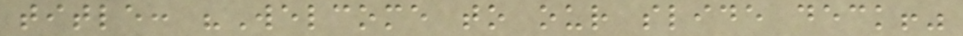title: "Welcome to our slide deck!"
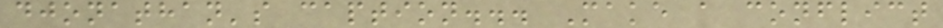djonathan's caption... Make a conflict
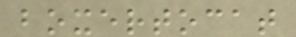boxertocat
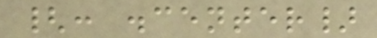{: .center}
